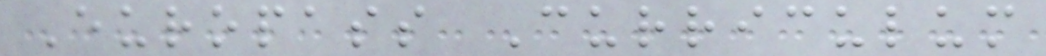Europass Curriculum
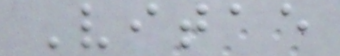Vitae
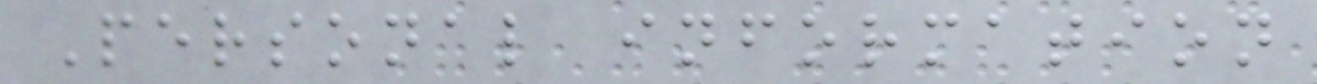Personal information
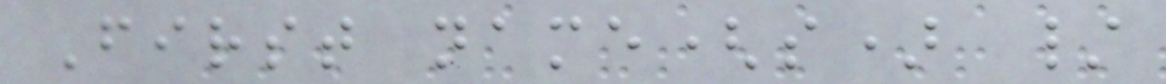First name(s) /
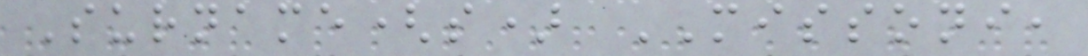Surname(s) MISSONI,
